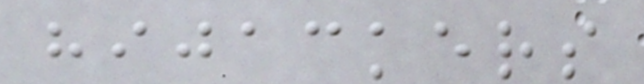hijackers
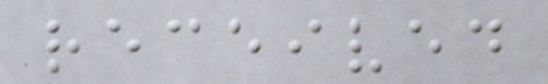received
